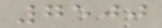7500
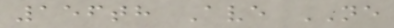156th Ave NE
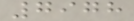7978
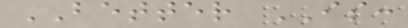BETTER IS:
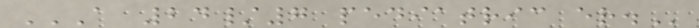A 24/7 PEDIATRIC ER.
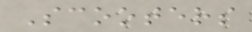Scooters
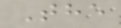The
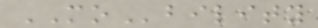MObility
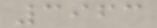3963
